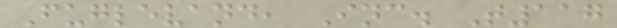Fuglevand, Inc. T117
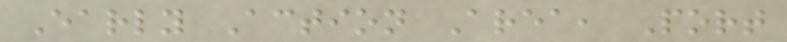Early Action Area, Port
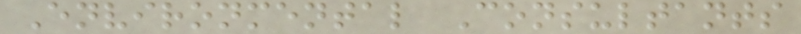Environmental Consultants
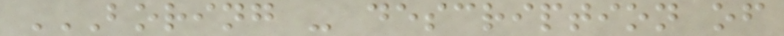BORING - DESCRIPTION OF
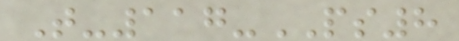T-117-PS8
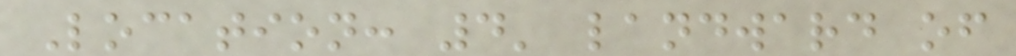Location: 4' landward of
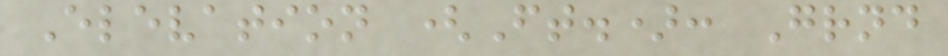Elevation (Ft.): Grnd
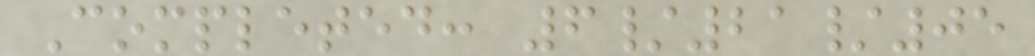Completed: 6/21/05
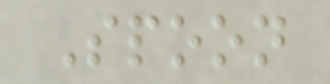Spoon
